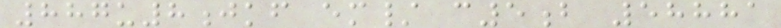887u8jkf em/ c5b 58881
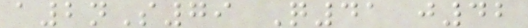a2nS79 Q41 j42
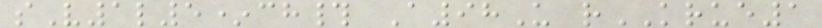sV1l5*ch# A98U rKRUE1
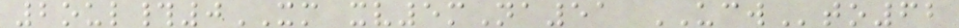2oul#0XM xv5mNa51 UCWto62
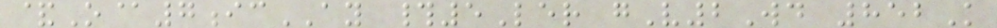&O@7icAY #5Ler gV2Wd 852K
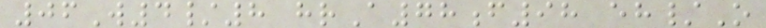06W4/8 hrA78f98 eh/O
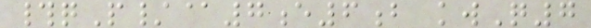#qP/@7e6b kwQ7
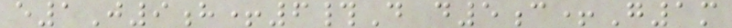e1J9h+6#D d5c+G1m
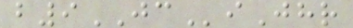b9JCiJhr
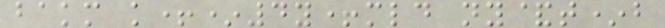bakm k+*4y+mld ny&t*b
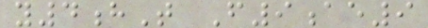y4hT F9ae9
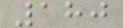180
